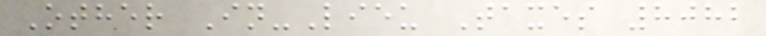Other In-Lieu Taxes 8082
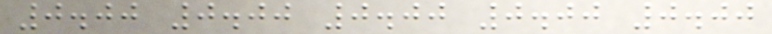0.00 0.00 0.00 0.00 0.00
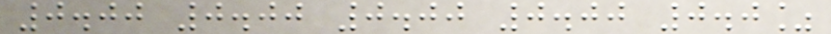0.00 0.00 0.00 0.00 0.0%
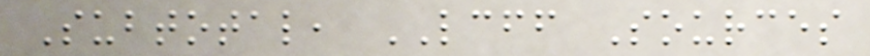Subtotal, LCFF Sources
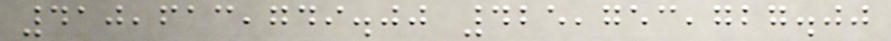410,613,749.00 425,753,727.00
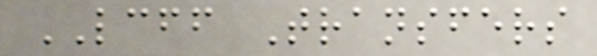LCFF Transfers
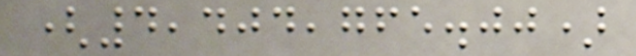(4,404,765.00)
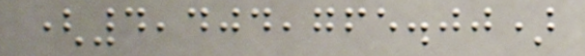(4,404,765.00)
